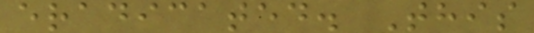eradicated. This
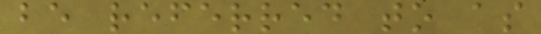be referred to as
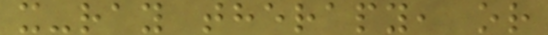x-ray therapy, or
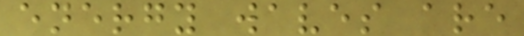energy waves are
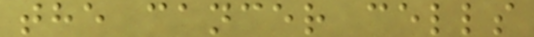the cancer cells
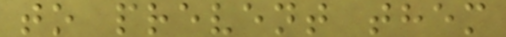to prevent them
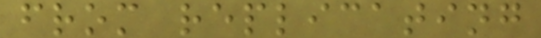from replicating
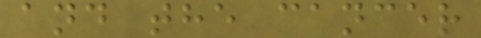and the cancer
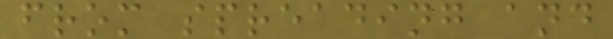from spreading and
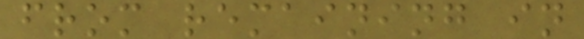from remaining in
